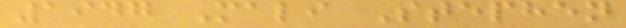1947 Mali Stephen
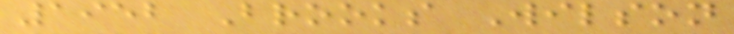1952 Brooks Wilson
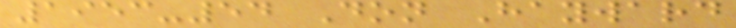1953-54 Don Hayward
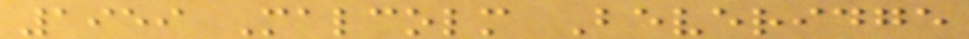1959 Malcolm Beveridge
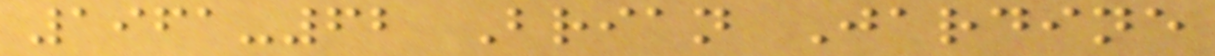1961-62 Brian Jardine
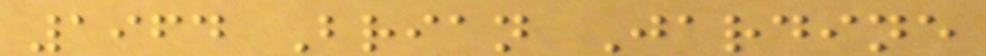1964 Brian Jardine
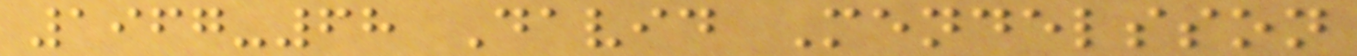1967-68 David Mendelsson
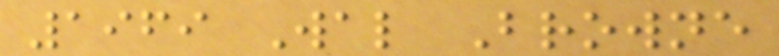1969 Wal Browne
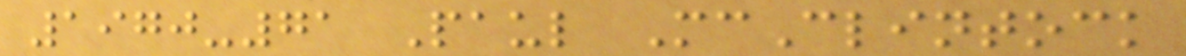1970-71 Paul McClintock
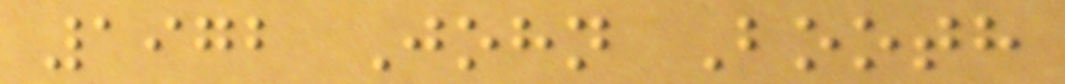1972 John Booth
